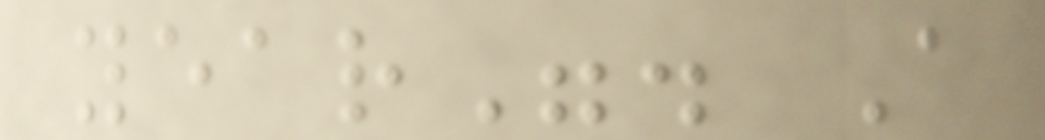year". A
